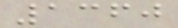1360
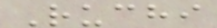Ruchi
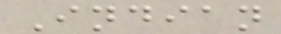Indian
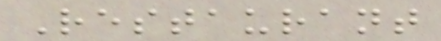Restaurant
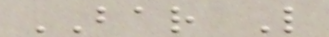BAR L
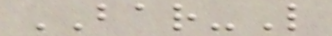BAR-L
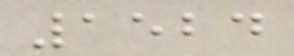1524
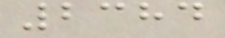2384
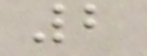2
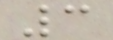3
